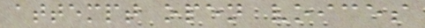attempt open voices
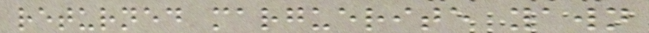returned marguerite yawn
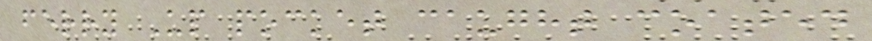ferry Up pocket caught coated
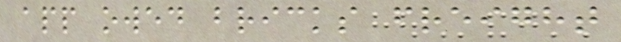app owed bricks freight
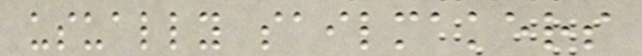usually sailmakers
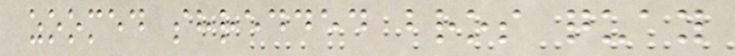zoomed shredded bros quay
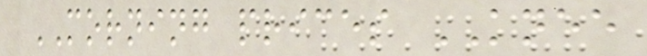MORNING prices KNEE
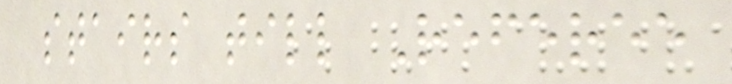stairs till Referee
